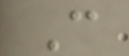C
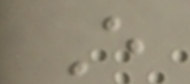E
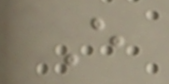E
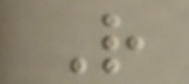R
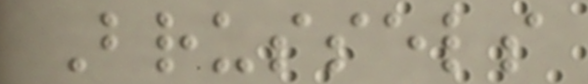Brussels
